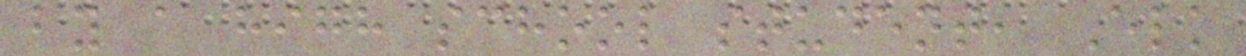by a high school student, Elk
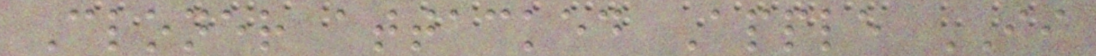Cloner attacked Apple II
